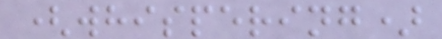(whispering)
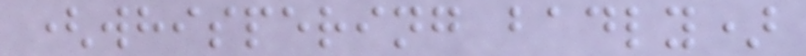(whispering badly)
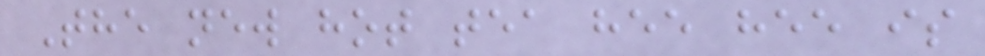The new hot tea hee hee is
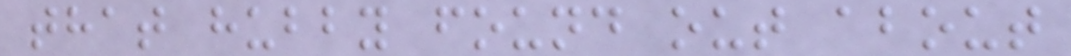that hubby found out about
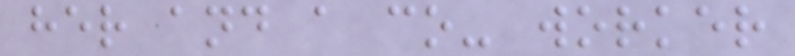her and a co- worker
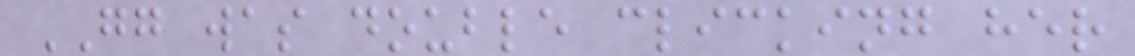GG was double clicking her
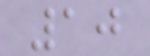10
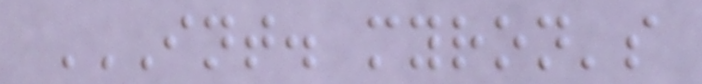INT. MYRON'S
